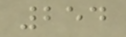254
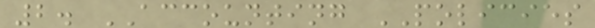2. ACCOUNTING POLICIES
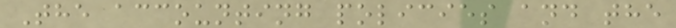The accounting policies and the
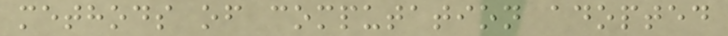methods of computation adopted
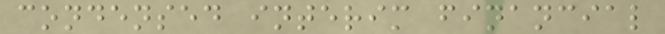condensed interim financial
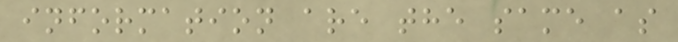information are the same as
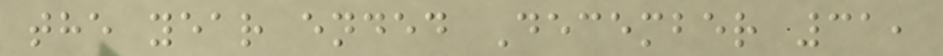the year ended December 31,
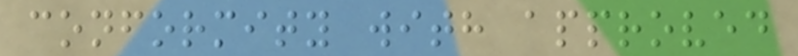conformity with approved
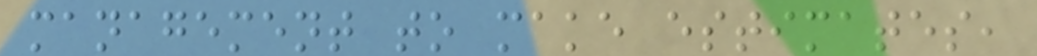management to make estimates,
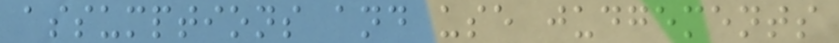assumptions and use judgements
